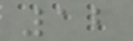12
